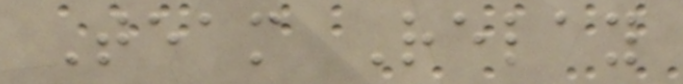Team Relay
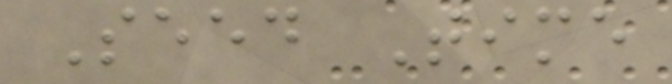Seed Time
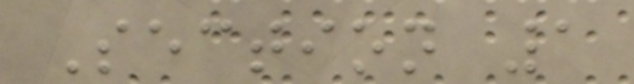Section 1
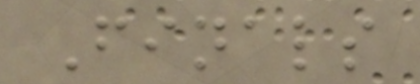Finals
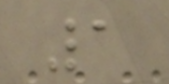1
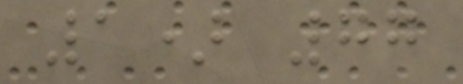1) 77
